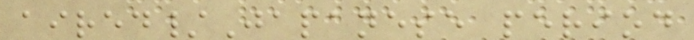aired/Japanese period
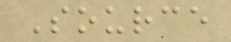Source
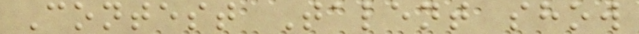Contest Talent show
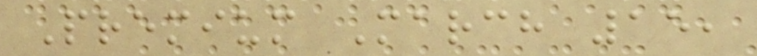Premium March 15,
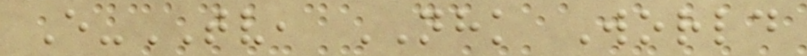E-TV, NHK World
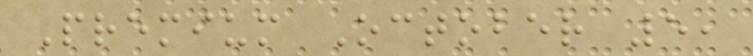Premium October 5,
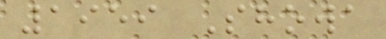1959 Showa
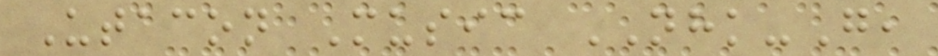Utacon Music NHK-G,
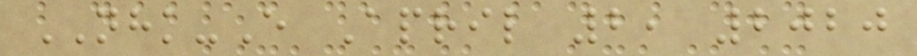NHK-E April 2, 2020
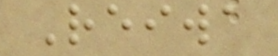Reiwa
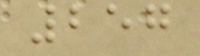257
